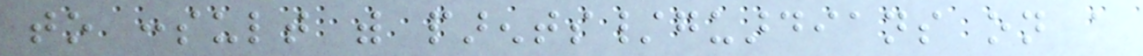to consult with parents/guardians on a
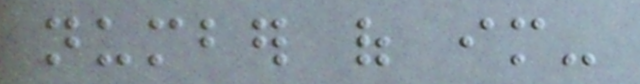number of im-
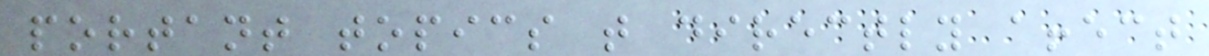portant topics that directly affect
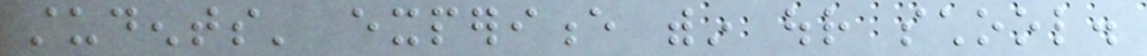students' experience within our school.
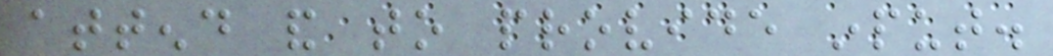attend and to provide input.
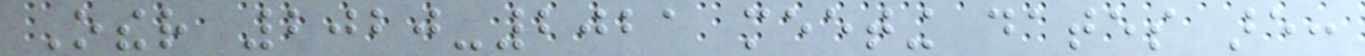Other 2020-2021 meeting dates are:
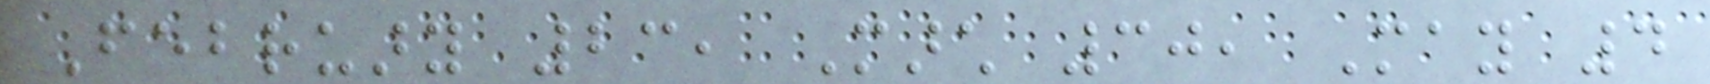February 23, March 30, May 4
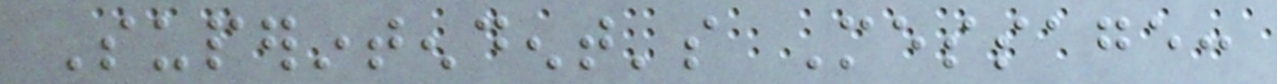Superintendent's Message:
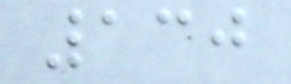130
